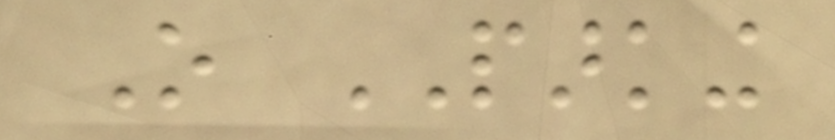O PARKING
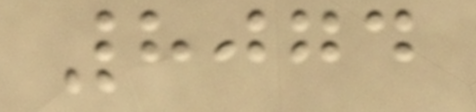8074
